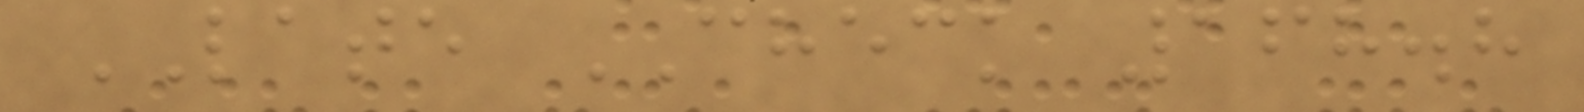LATE CHECK 168.8
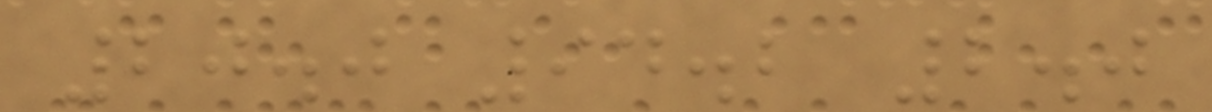20.0 94.2 2.0
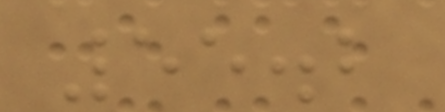55.2
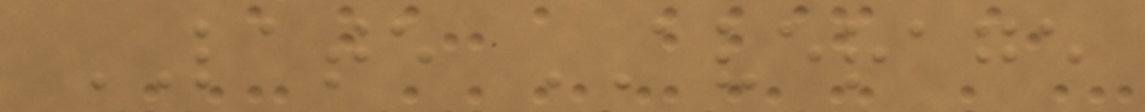LATE AVERAGE
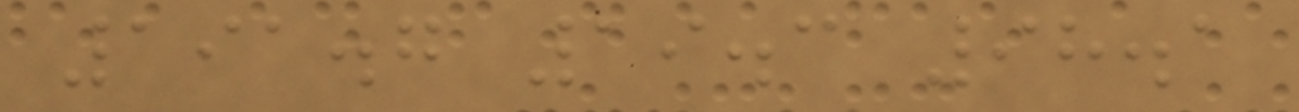191.7 19.3 98.1
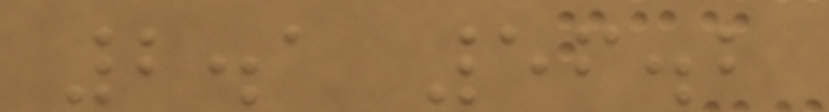2.1 56.2
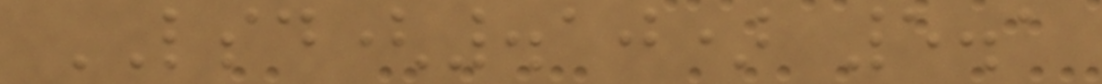LSD(.10) 5.1
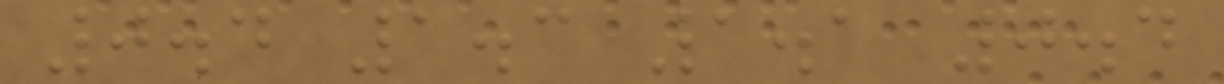0.4 1.3 1.1 0.4
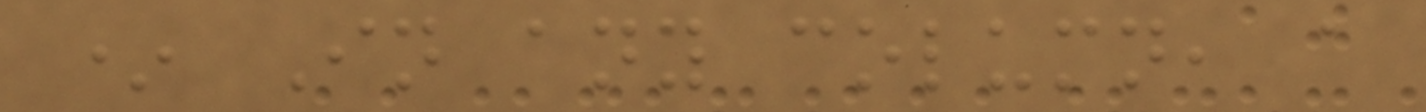* In any column, a
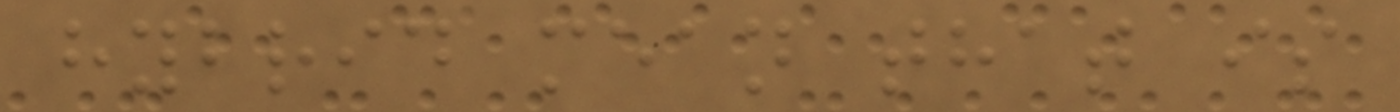hybrid mean that is
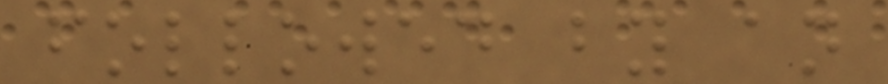followed by an
